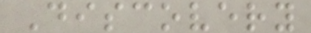Discovery
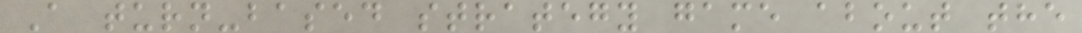A turn-based strategy game about the
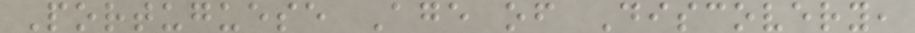Portuguese Age of Discovery,
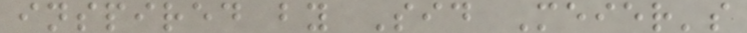inspired by Sid Meier's
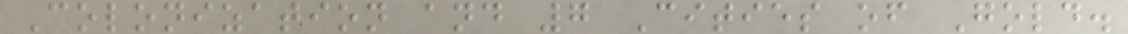Colonization and 7 Cities of Gold.
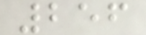256
